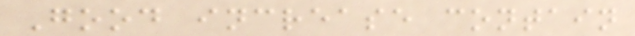Good increase contain
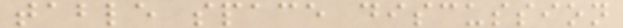table space discussion
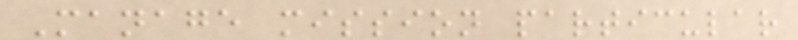Manage mission particular
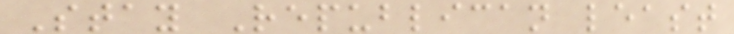Stay Republican least
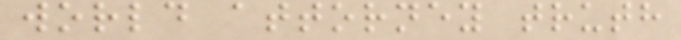world attorney truth
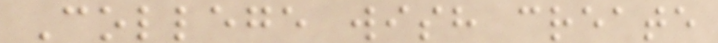College wish create
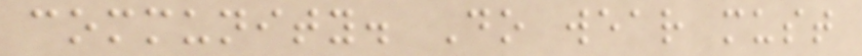community. Do wear must
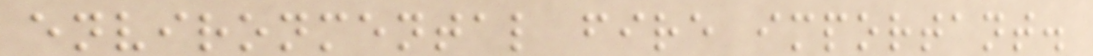environmental fire important.
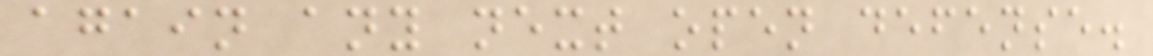again any next open defense.
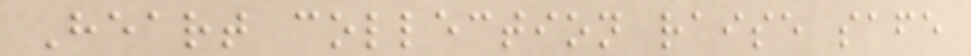Heart collection raise safe
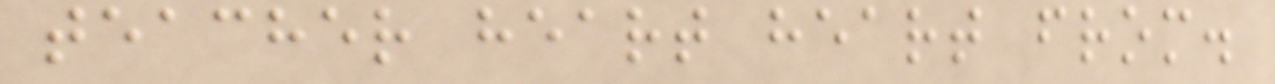teacher heart heart from.
